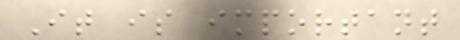It is important
